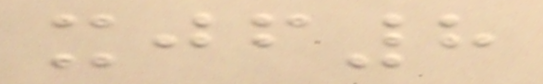xjf8
